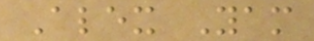Alex Yam
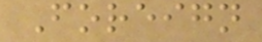Foreign
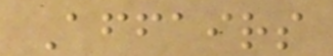Affairs
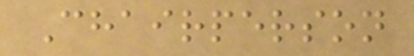Chairperson
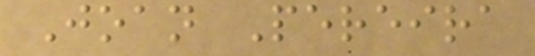Joan Pereira
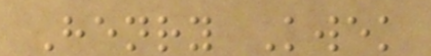Henry Kwek
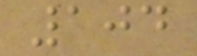104
